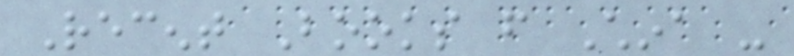Recent Books from China -
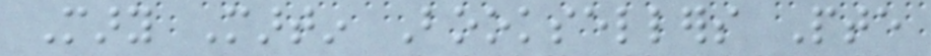Mary Martin Booksellers Pte
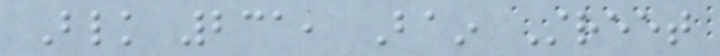Blk 231, Bain Street
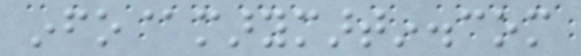info@marymartin.com
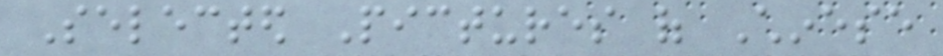Selected Pictures of Chinese
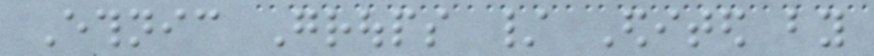Ethnic Groups / Edited by
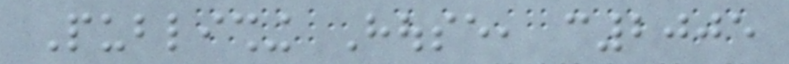Publishing House, c2005
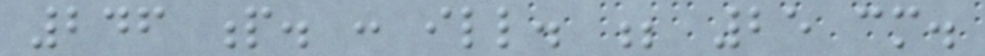246 p. : ill. ; 25 cm.
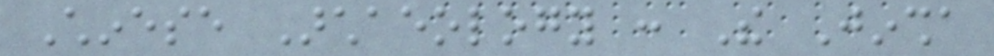Chinese Archaeology : The Jinsha
